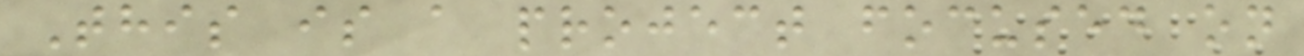This is a project focused on
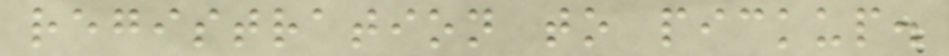registration to pickup.
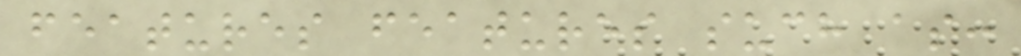features features such as:
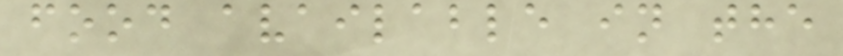food available in the
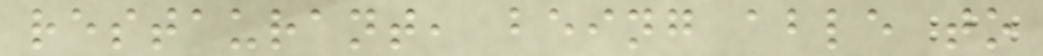restaurant, being able to
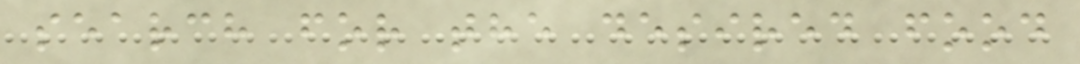search for the desired food
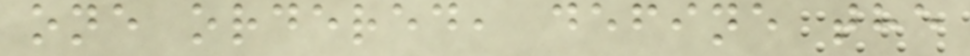one ordered, define the
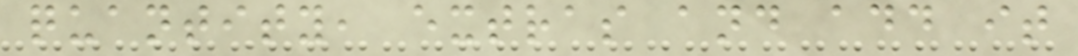quantity, extras and add it
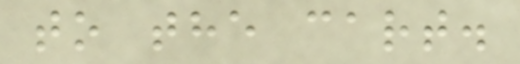to the cart.
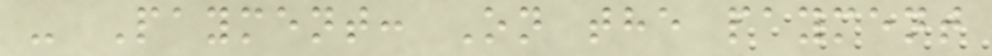- Payment: On the payment
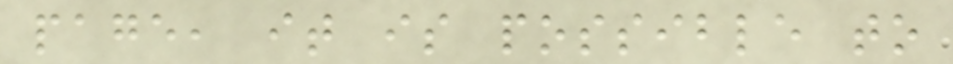page, it is possible to
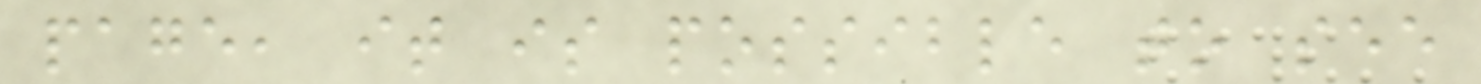page, it is possible to see
